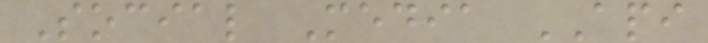Social Media API
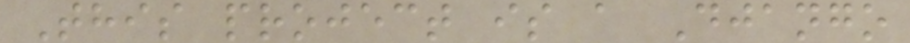This project is a Django
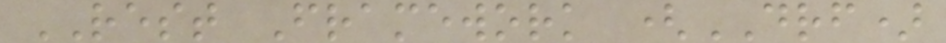REST Framework (DRF)
